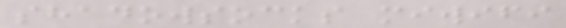shadowsocks miwifi
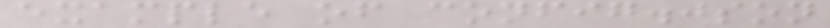example of config.json
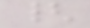{
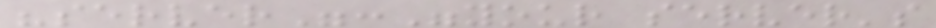"server":"your server's
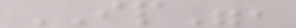IP",
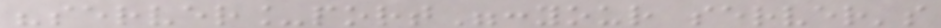"server_port":your server's
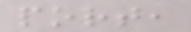port,
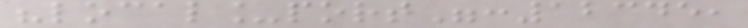"local_port":12345,
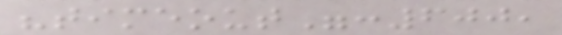"timeout":600,
